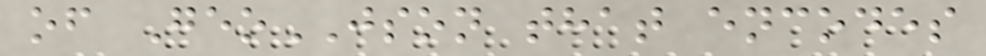of GeoJSON that encodes
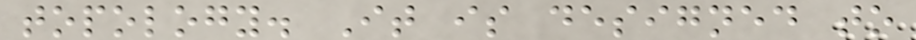topology. It is designed to
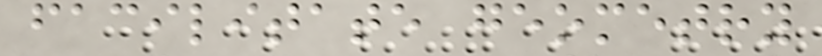facilitate geometry
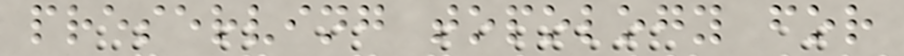preserving topology for
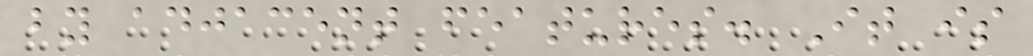by adjacent features. It is
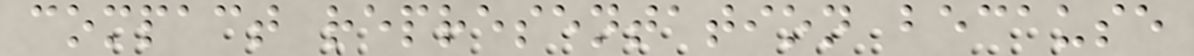compact representation because
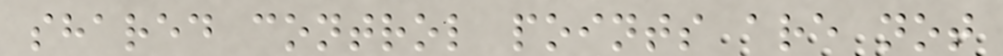shared control points are not
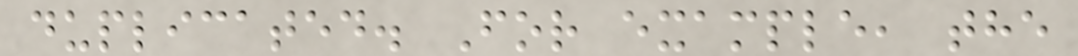duplicated. For example, the
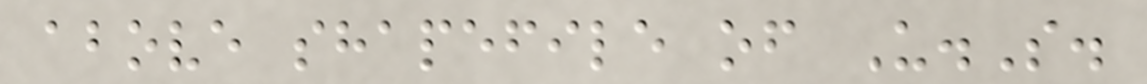above shapefile of U.S.
